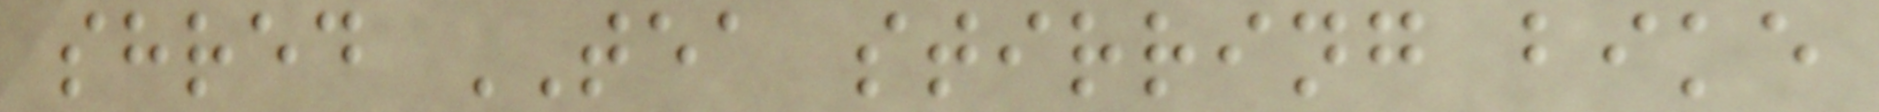shred TEA stirring bike
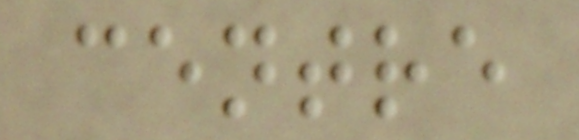centre
